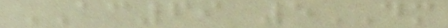AC69 5DM
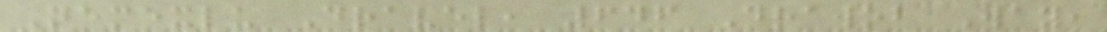Nemexlu Dravel, 646 Drawob Way,
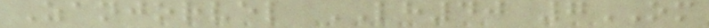Zanjorvel LH40 7OM
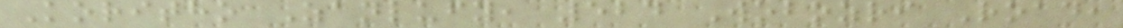Koritho Zanlufy, 524 Wobozri Road,
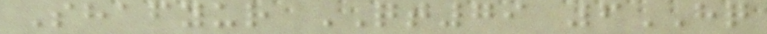Shafyur QT79 6HQ
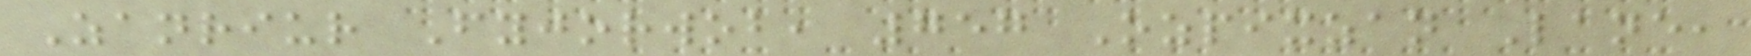Zanriur Fyjorwob, 757 Ozpixzan Lane,
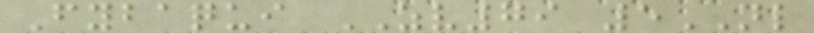Fybaqui ZV79 5NL
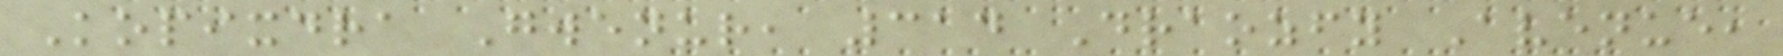Kopixdra Gwenur, 314 Draozfy Avenue,
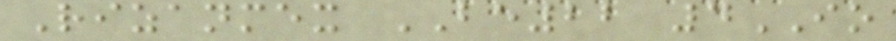Rizanmex BE22 4IO
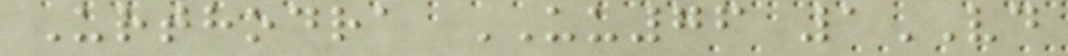Urthodra UU76 1VD
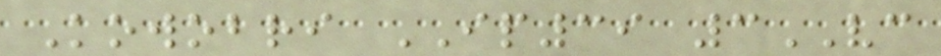Kowobri IP39 3VC
